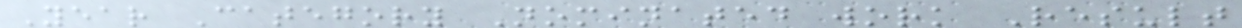Year Category Nominated work Result
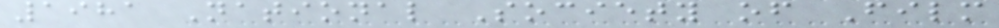1981 National Society of Film
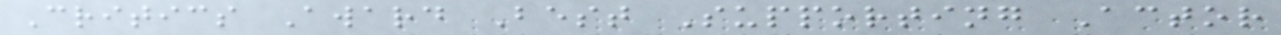Critics Award Best Supporting Actor
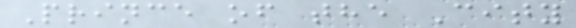Prince of the City
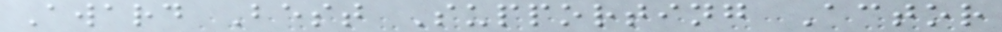Award Best Supporting Actor
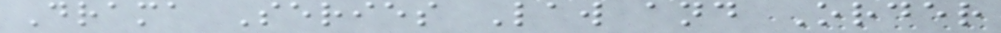Drama Series Law and Order
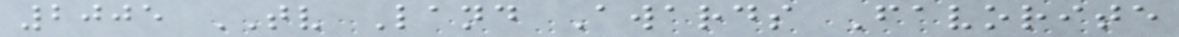2005 TV Land Awards Favorite
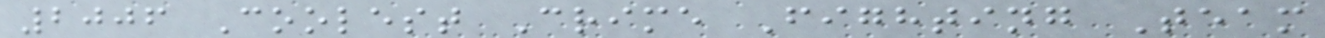2006 Coolest Crime Fighting Team
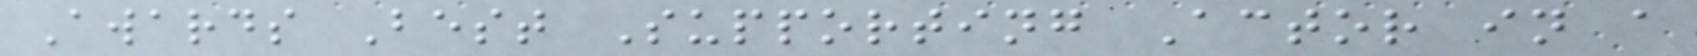Awards Best Supporting Actor in a
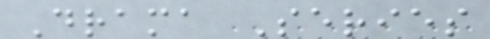Drama Series
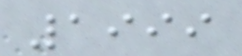1999
